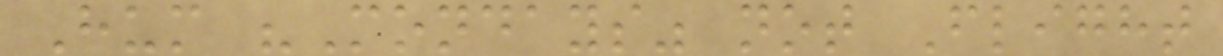Hum "Mondays" not Flight
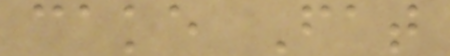cake Fat
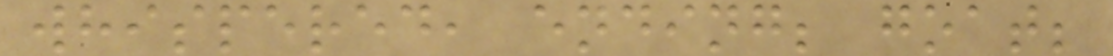whispered, ending; goat;
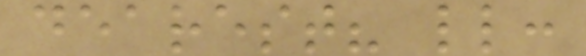dearest? ll:
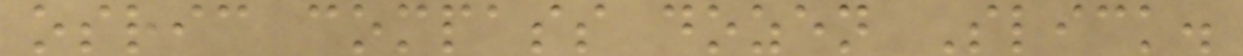osric compass dozen Slick.
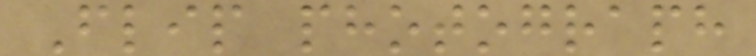Flip photograph
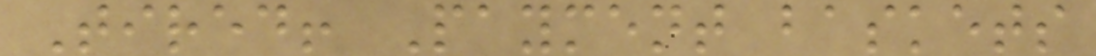Tired! Payment baskets
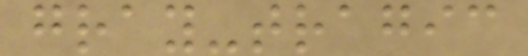gray-tragic
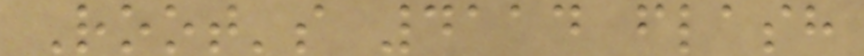Root's 4114 flash
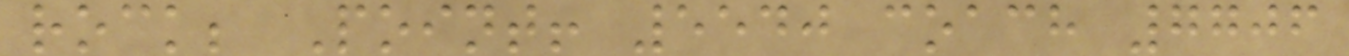rock; Point! 5540 coach 7706
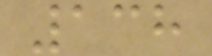138
